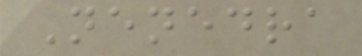Nenedra
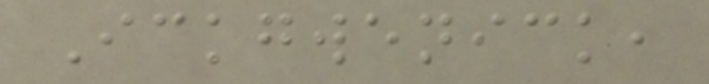Ickgwenick,
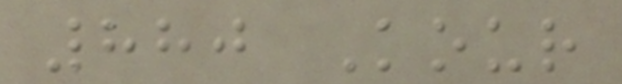880 Kour
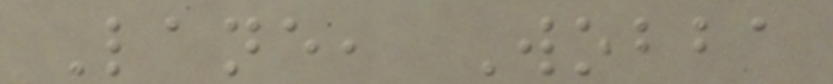Lane, Wobba
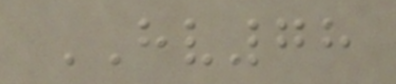HV78
